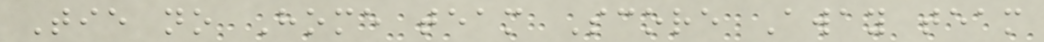Tie no Home team Score Away team
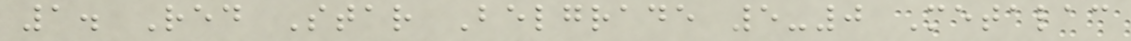1. Red Star Belgrade 5-0 Metalac
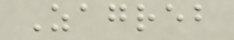Zagreb
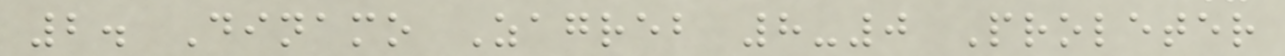2. Dinamo Zagreb 8-0 Proleter
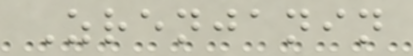Zrenjanin
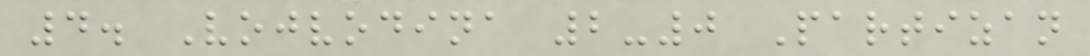4. Vojvodina 2-0 Partizan
